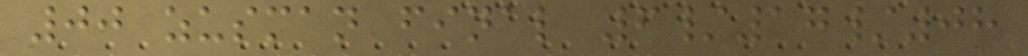00 zusman final 6/17/08
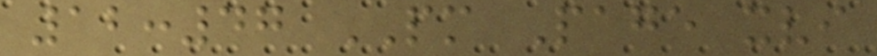12:47 PM Page xvi
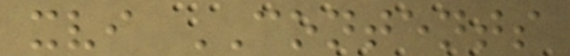xvi CONTENTS
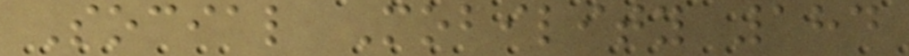Social Mobility 184
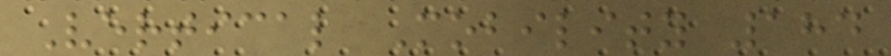Vertical Mobility 184
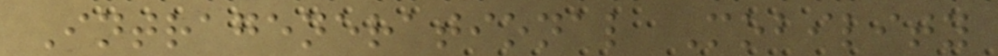Intragenerational Mobility
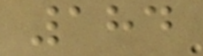184
